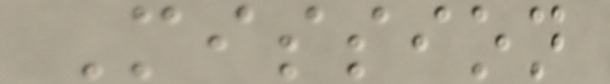Mission
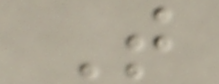T
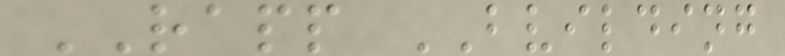RAPP BVILDING
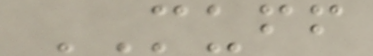MUFF
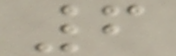6
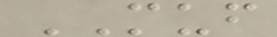MUF
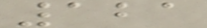121
